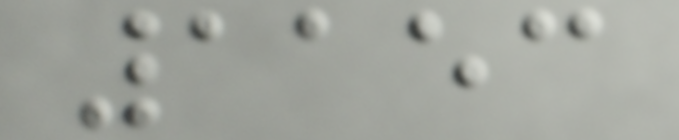1153
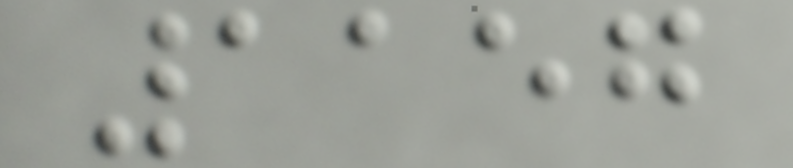1157
